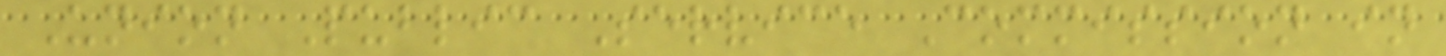Union Public Service Commission in
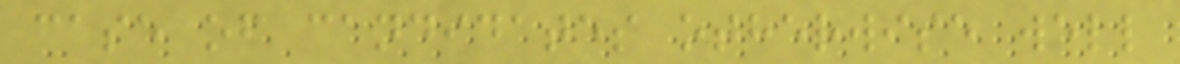case of candidates otherwise well
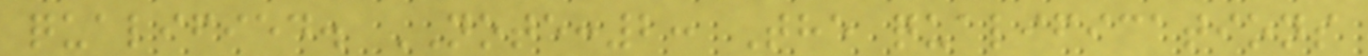qualified. NOTE:2: The qualifications
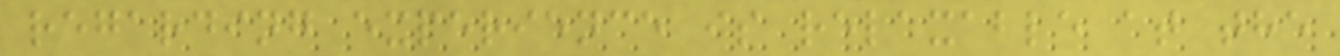regarding experience is relaxable at the
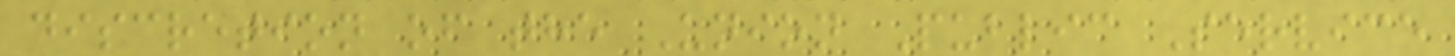discretion of the Union Public Service
